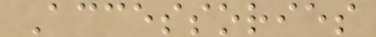Accessories
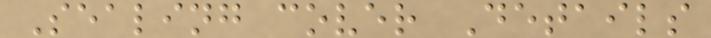Sealing cover Details
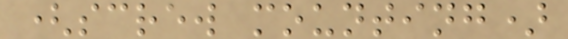(screw mounting)
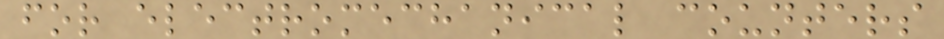for electromechanical counters
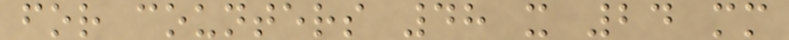for counters 48 x 24 mm
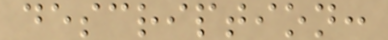description:
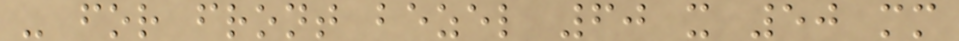- for front bezel 60 x 50 mm
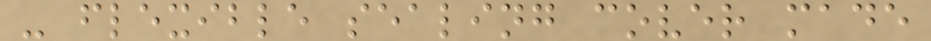- flexible sealing cover made
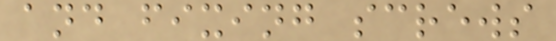and fixing screws
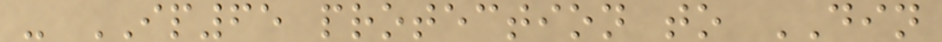- IP65 protection to DIN
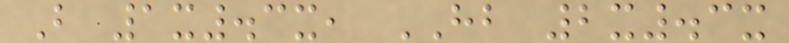B 1x.3x, HB 2x.3x
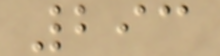293
